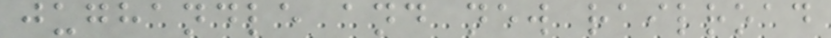jughandle and new railroad
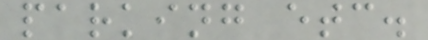parking etc.
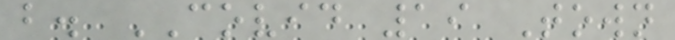b. COVID 19 Town
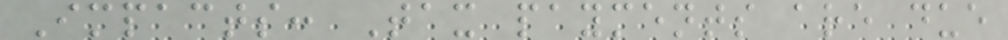Impacts: Tax payments are due
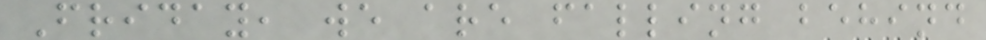Friday, we are falling behind
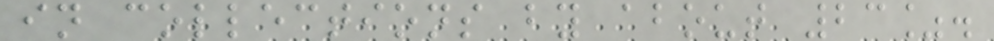in collections by about 23%.
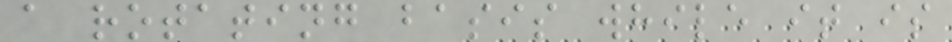a rotating basis while it is
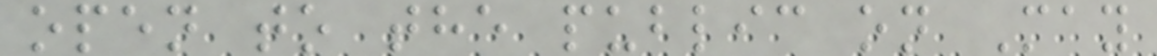open to the public on May
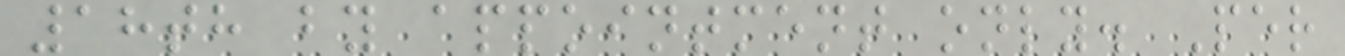18th by appointment only. Per
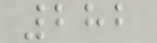282
